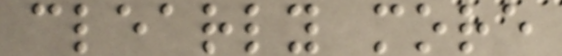clearly more
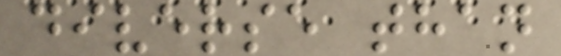diverse than
